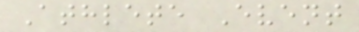Athlete Event
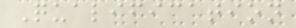Qualification
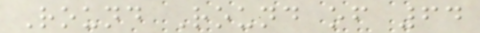Round Round of 64
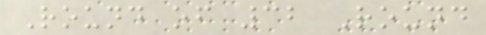Round of 32 Round
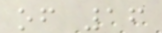of 16
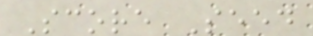Score Seed
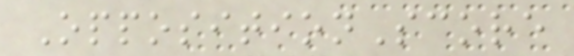OppositionScore
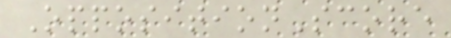OppositionScore
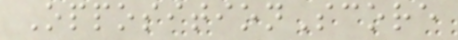OppositionScore
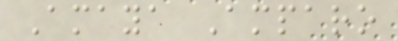Amaya Amparo
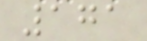171
